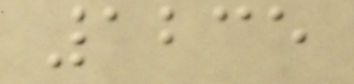1235
